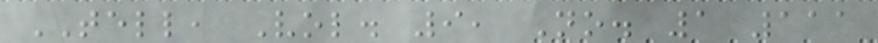TELL, Vol. 9, No. 1 111
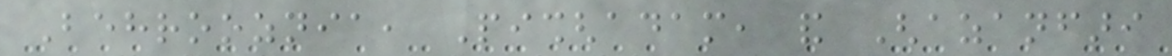Behrooznia, Pishghadam, and Ghazanfari
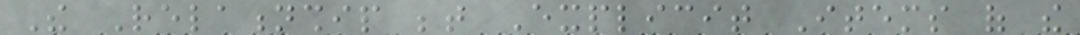The Relationship between Explicit Items of the
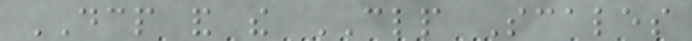DCP and the CLP Scales
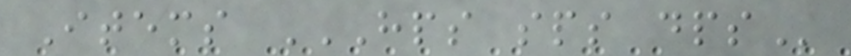Items HPS SPS DPS
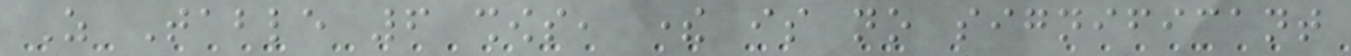As Table 6 shows, there is no significant
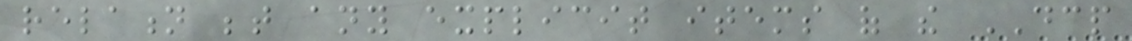relation between any explicit items of the DCP
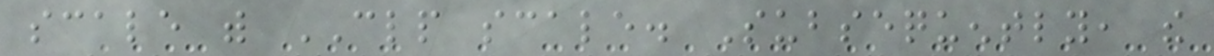scale with CLP scale. Subsequently, the
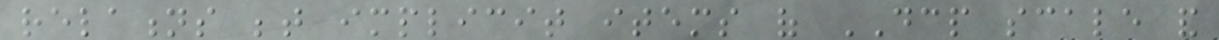relations between implicit items of DCP scale and
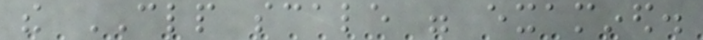the CLP scale were examined.
